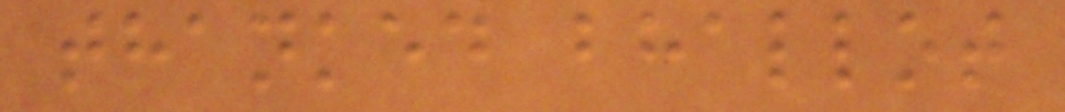thanked bhallot
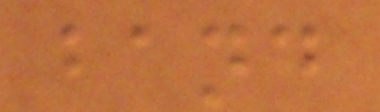band
